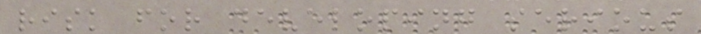risk for developing serious
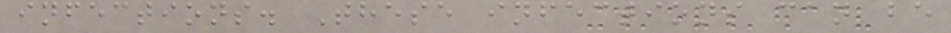infections. These infections can be
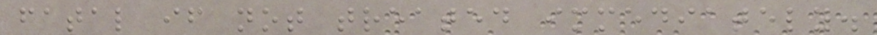fatal if not treated immediately.
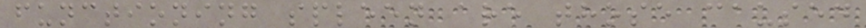functioning spleen are those caused
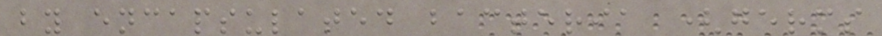by encapsulated bacteria (germs
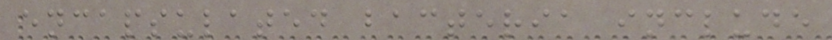encapsulated bacteria include
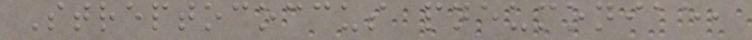Streptococcus pneumoniae,
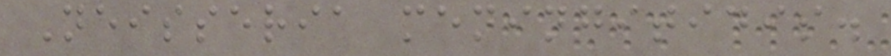Neisseria meningitidis.
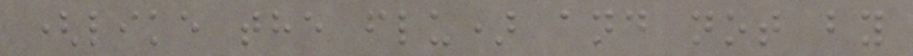(like the flu) and not by
